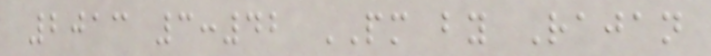2013 3:42 PM by Rajan
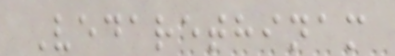Vedarethinam
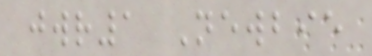jwr1 Newbie
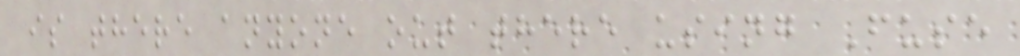is there anyone out there using Fuse
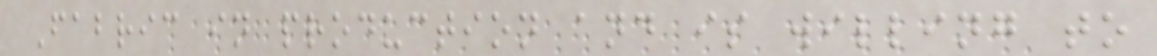Fabric in production and is willing to
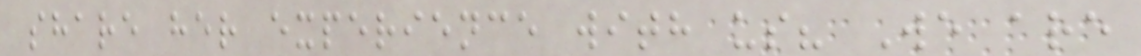share her experience with us? We are
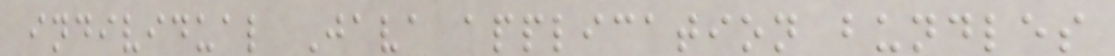individual Java application bundles
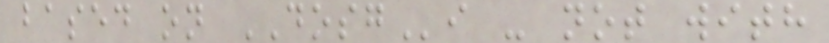based on DOSGi - not with
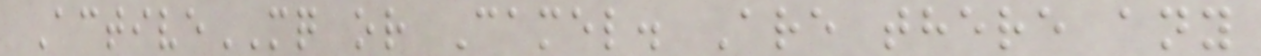ActiveMQ or Camel. Are there any
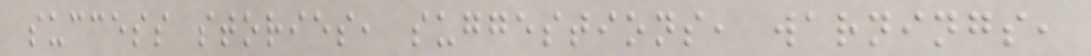success stories, suggestions, warnings,
